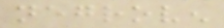negroven
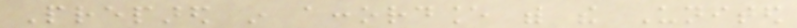Prepared in accordance with the United
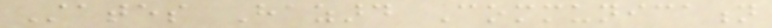States Hazard Communication
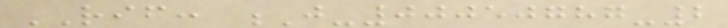RIF: J-00050787-2
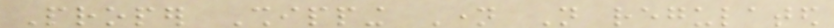Proper Shipping Name Not regulated
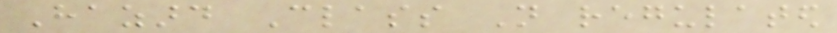Hazard Class Not regulated
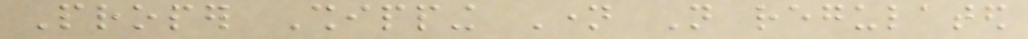Proper Shipping Name Not regulated
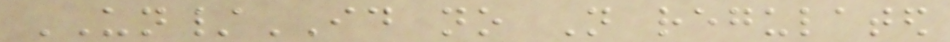UN/ID no Not regulated
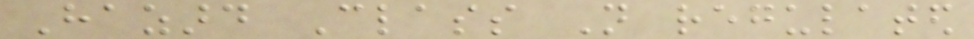Hazard Class Not regulated
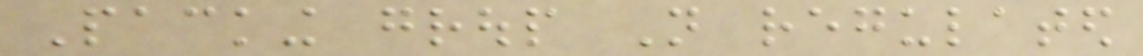Packing group Not regulated
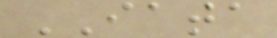IATA
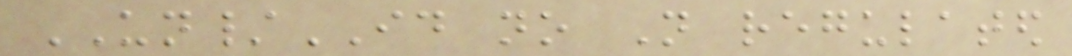UN/ID no Not regulated
